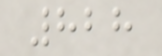828
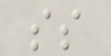ss
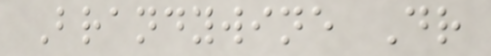Brandywine Dr
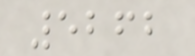5262
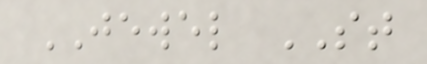JEWEL ST
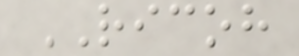RICOH
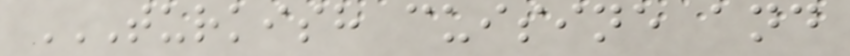TURKISH CUISINE AND
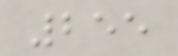255
